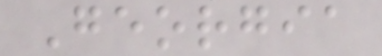Georgia
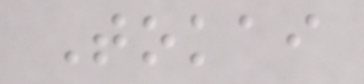Tokai
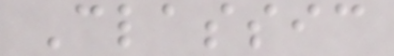Classic
